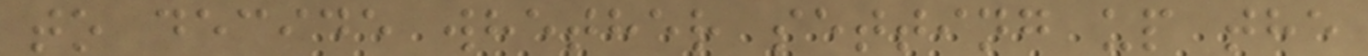to decide whether setting up the
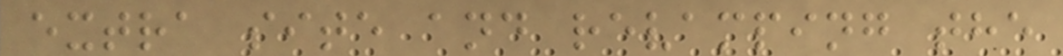extra site and revamping the
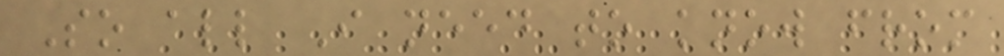So all I need to know from
